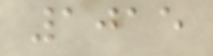1015
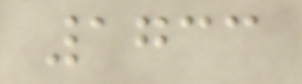1733
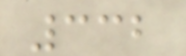332
